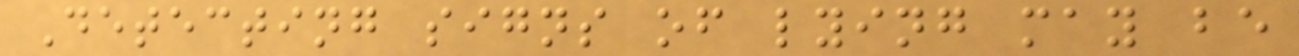Detecting signs of lying may be
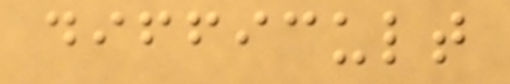difficult
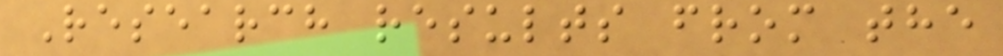Research results from the
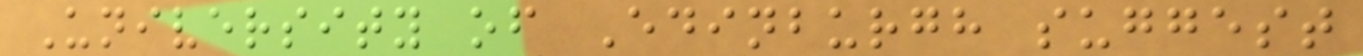University of Edinburgh suggest
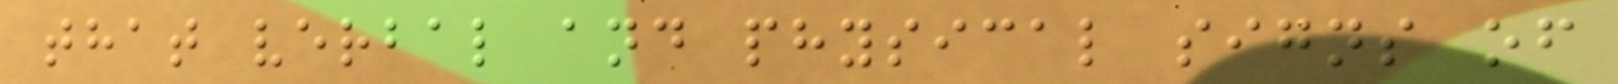that verbal and physical signs of
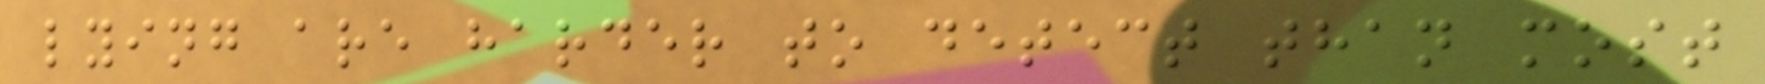lying are harder to detect than most
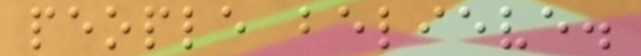people believe.
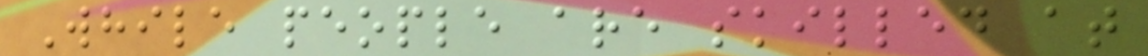While people are skilled at
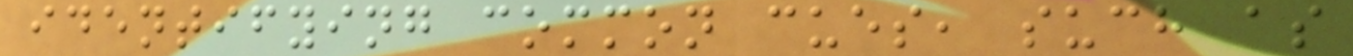identifying common cues, such as
